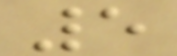5
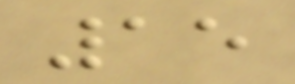15
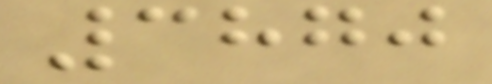3870
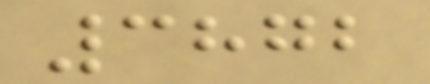3872
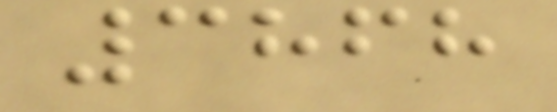3868
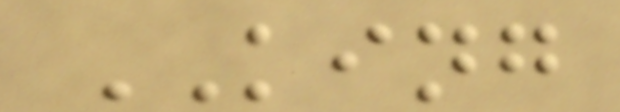KING
